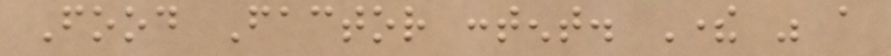Food Factor content. There was a
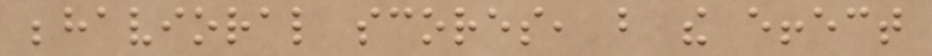behavioral scores, but the effect
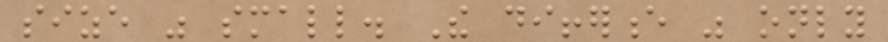size was small. The difference was only
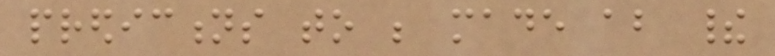predictions to be made about their
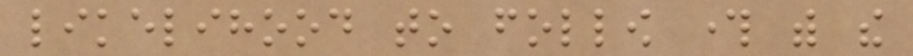likelihood to follow through with the
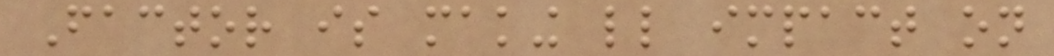Factor is making little impact on
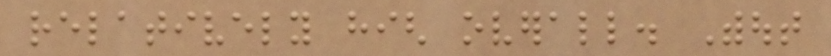relatively high overall. Without
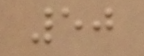50
